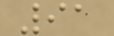91
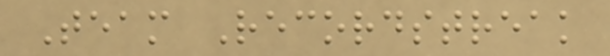Team Recordstreak
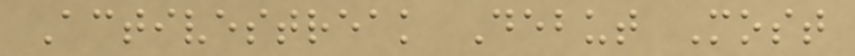Activestreak Debut Most
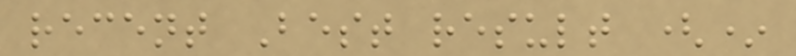recent Best result (*
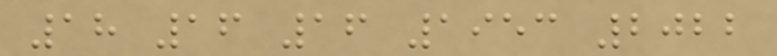18 16 16 1953 2022
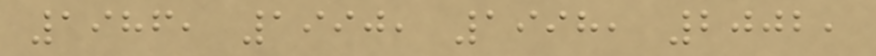1986, 1990, 1998, 2002,
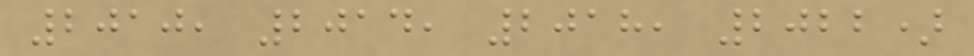2010, 2014, 2018, 2022)
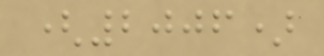(2006)
